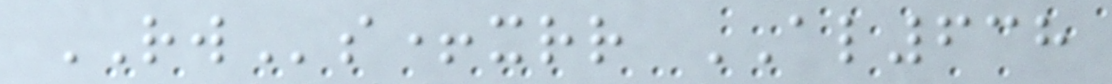RWs+xrr AL638
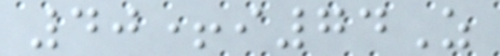40+i74Z
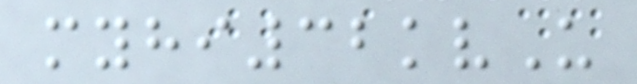myhi32kvU
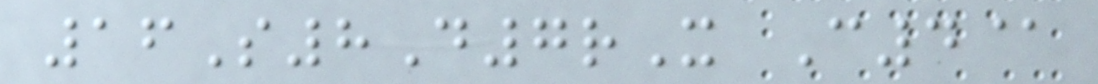16S8D7rX C4@
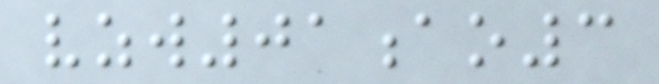vzw01ao3
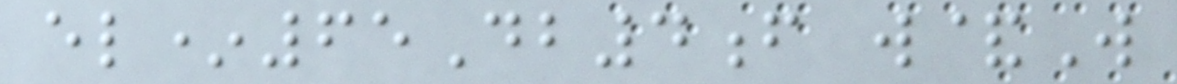el*65Db4f w&W
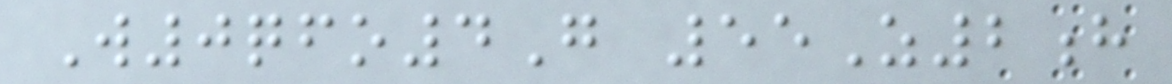W0qfo4G 55Z2h
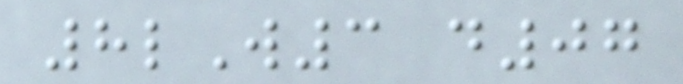8lW3 d07
